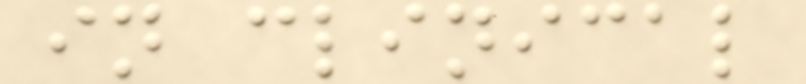in clinical
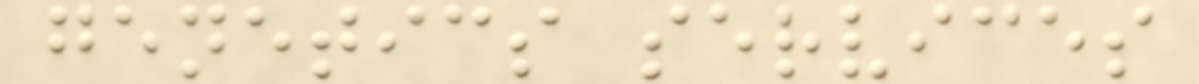genetics services
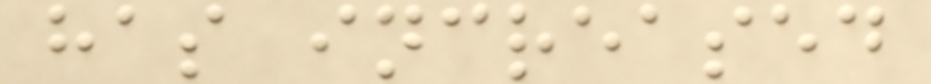has increased
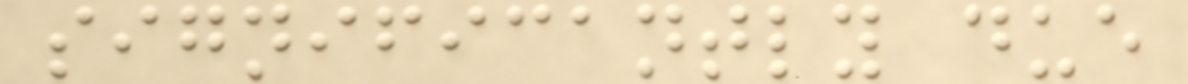significantly due
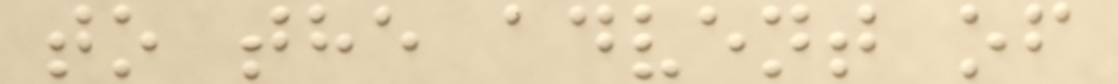to the advent of
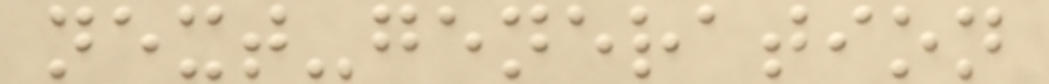next-generation
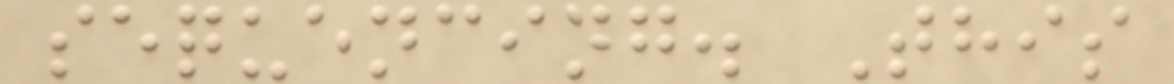sequencing. This
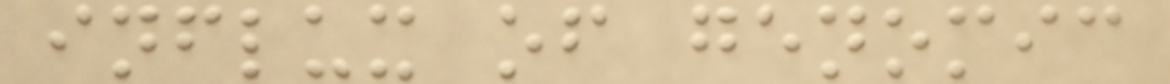influx of genomic
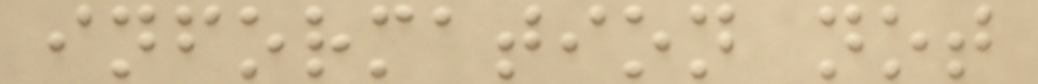information not
